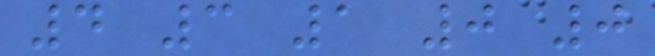4 3 1 0 0
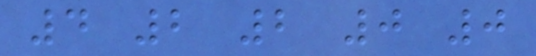4 2 2 0 0
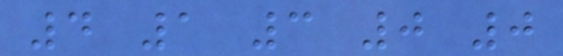4 1 3 0 0
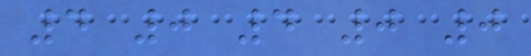4 0 4 0 0
